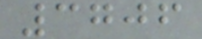3706
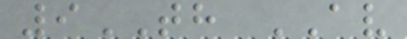9TH AV
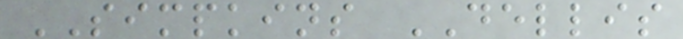SIMPKINS DELLIS
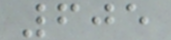605
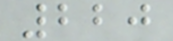220
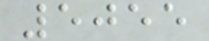5055
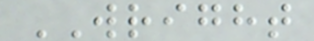WRIGHT
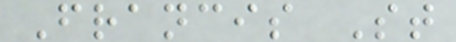Francis St
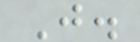J.
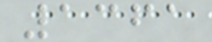1361
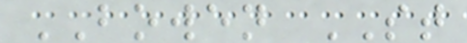BOWEN ST
